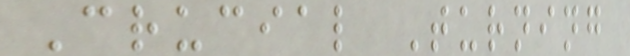Crucial Turning
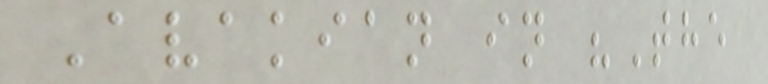Avakian in "The
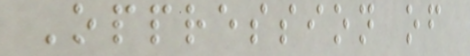Oppression of
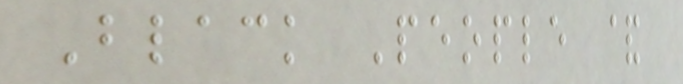Black People &
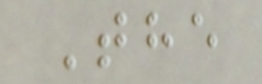The
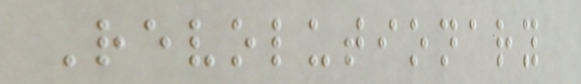Revolutionary
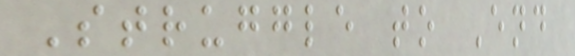Struggle to End
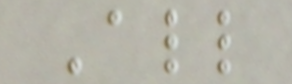All
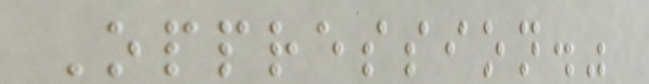Oppression."
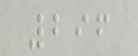296
